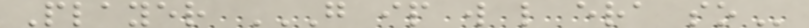Player G IP W L ERA SO
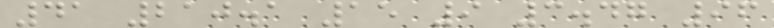41 210.1 15 9 3.47 96
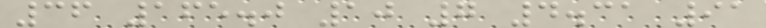36 165.0 10 7 4.31 91
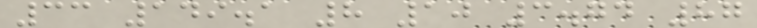33 149.1 8 10 3.74 87
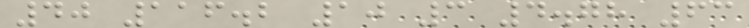40 116.2 10 3 4.78 63
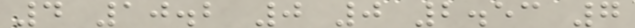4 10.2 0 0 2.53 7
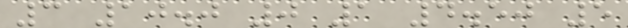3 10.0 0 1 4.50 5
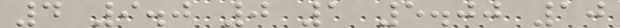4 9.0 0 1 5.00 10
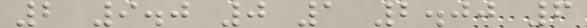2 9.0 0 1 2.00 6
